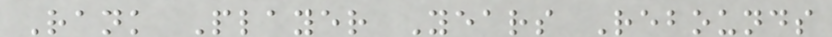Rank Player Years Rebounds
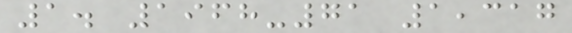1. 1968-71 1,317
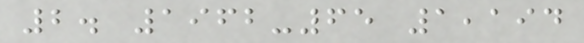2. 1962-65 1,194
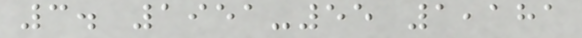3. 1951-55 1,181
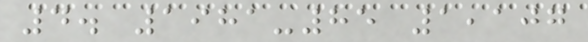4. 1981-85 1,107
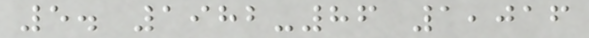5. 1982-86 1,016
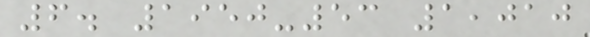6. 1950-53 1,010
